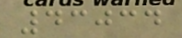43034
